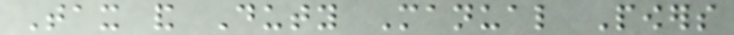Tax and Duty Manual Powers
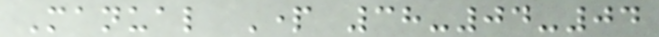Manual Part 38-04-04
